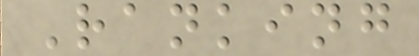Ranking
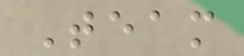Team
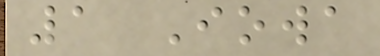1 Iowa
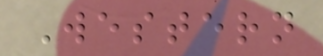Western
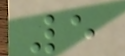5
